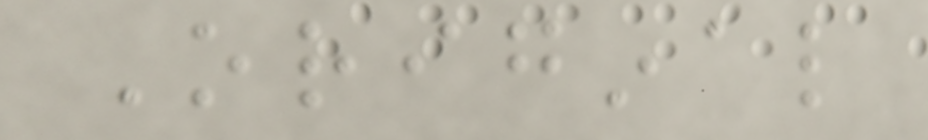Original
